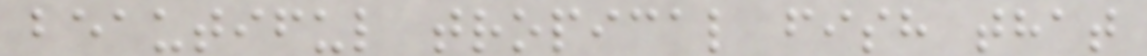beautiful tropical fish that
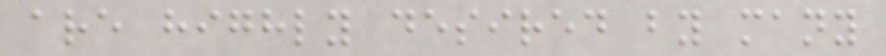are highly desired by many
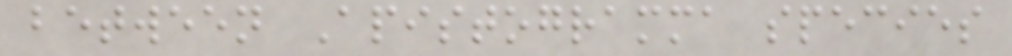between Apistogramma species
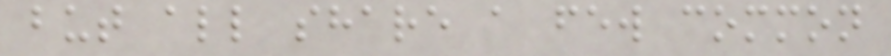but all share a few common
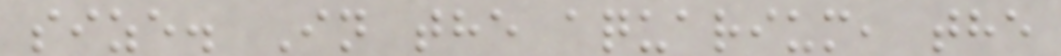size. In the aquarium, the
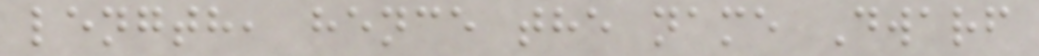length, hence the name Dwarf
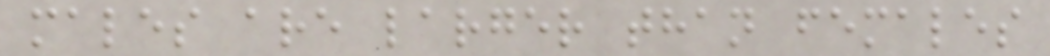males are larger than females
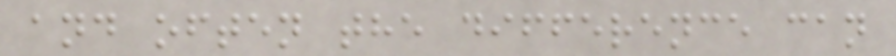and often the difference can
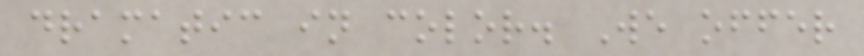dramatic in color. We offer
